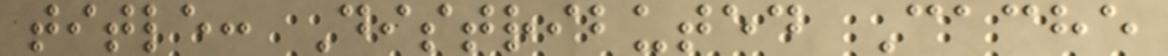title: Distributed Cache
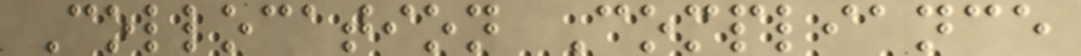Collocation Compliance
